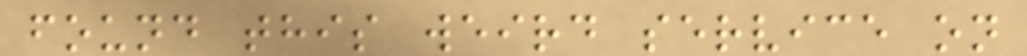found this weird service on
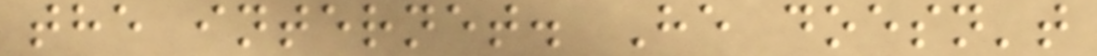the internet. He doesn't
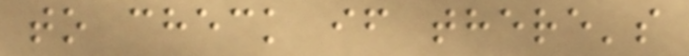to check if there's
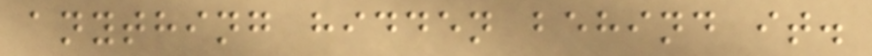anything hidden behind it.
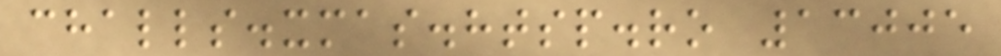challs.xmas.htsp.ro 13005
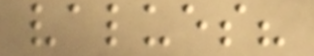values?
